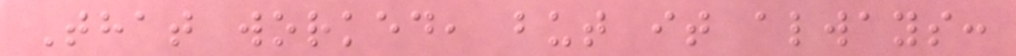That worked, but it always:
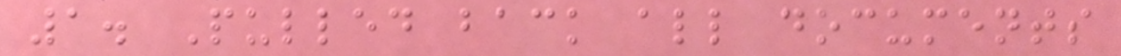1. Pulled back all documents
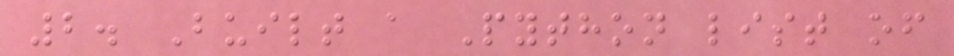2. Built a Python list of
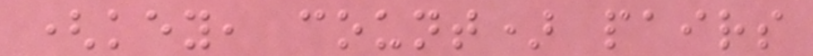(key, count) pairs
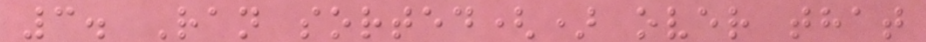3. Ran sorted() over that
